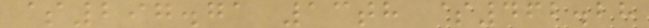$297.71 13th $462.28
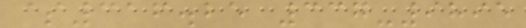$316.25 337-9895
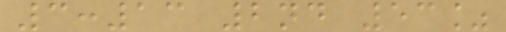3:13 2nd 53%
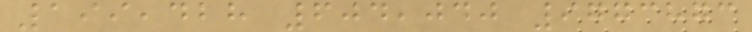199,428 604,040 9773873
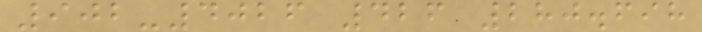902-4026 426 280.698
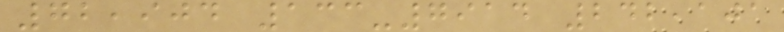72,904 133-7914 242,101
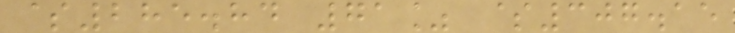$285.84 71% $307.15
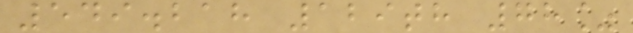549.218 129th 78%
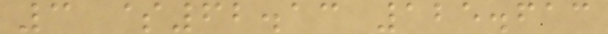3 $62.13 125.613
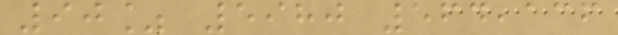90% 5980 564,136
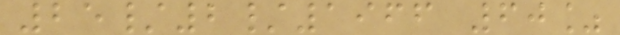25/2/1966 60%
